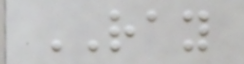RAY
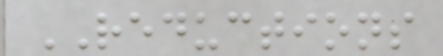REDUCTIONS
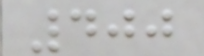400
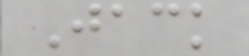Jack
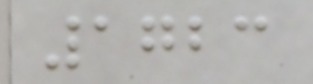1723
